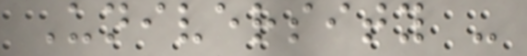University -
